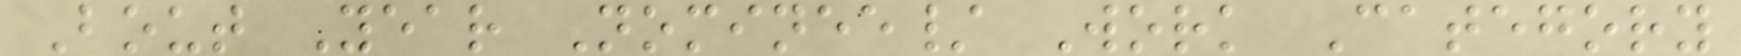Bout Year Nominee/ Work Category
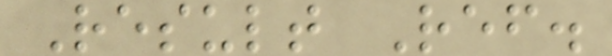Result Ref.
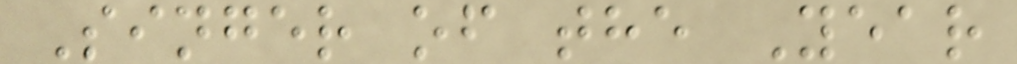Singer of the Year
